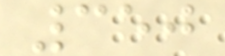350
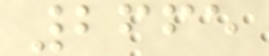2665
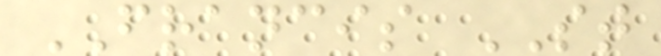FRANCIS ST
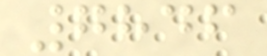7846
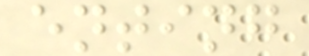enting
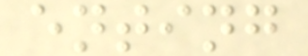enting
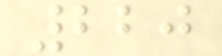220
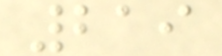219
